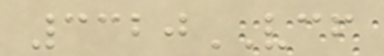3320VCF
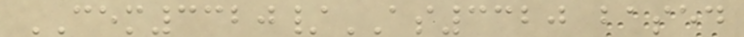CEM3320/AS3320 based
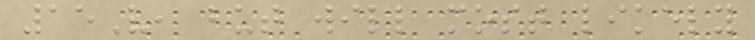15V, but will most likely
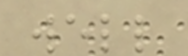well
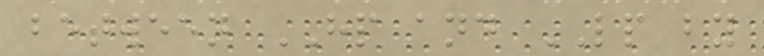between HP and LP by
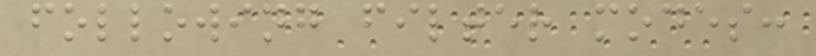following filter modes:
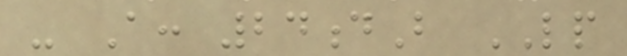- A: 24dB LP
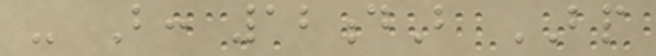- B: 12dB BP
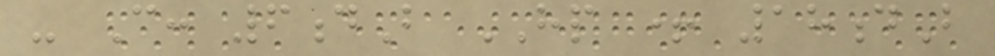- C: 6dB HP + 18dB
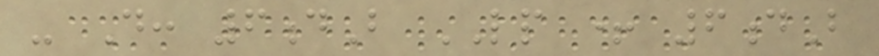- D: 6dB LP + 6dB
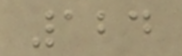124
